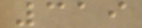319
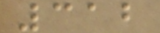312
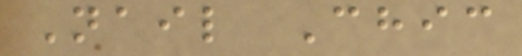Nail Chic
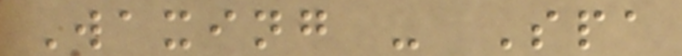Waxing - Spa
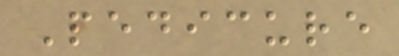Pedicure
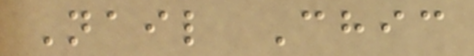Nail Chic
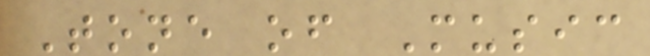Tone of Music
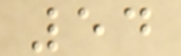54
